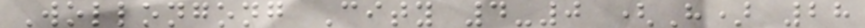Wollongong City 4-0 (H) 28
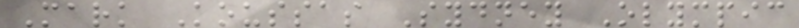Mark Koussas Sydney Olympic
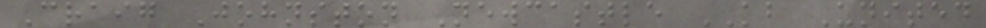Craig Johnston Newcastle KB United
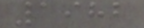1982
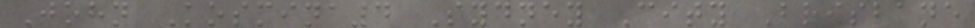John Kosmina4 Sydney City Brisbane
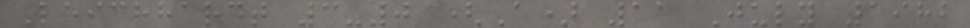Leichhardt 3-0 (A) 11 July 1982
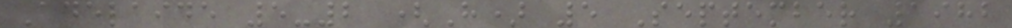Adelaide 5-2 (H) 5 September 1982
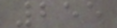255
